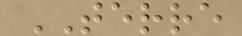TERRE
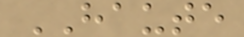HAUTE
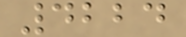4224
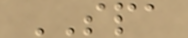SPA
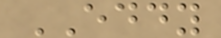EDDY
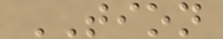TION
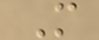M
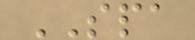SPA
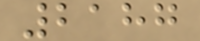2187
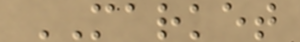MARKET
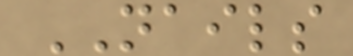NAILS
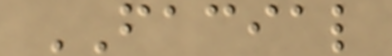FACIAL
